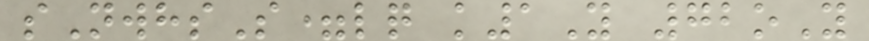sNwhsS=lq k1Y 72oY
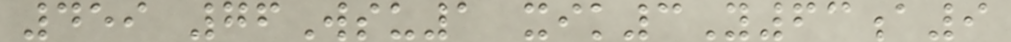459 76Wsu1 xik3Y63a9
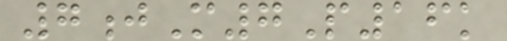7jM7P16k
